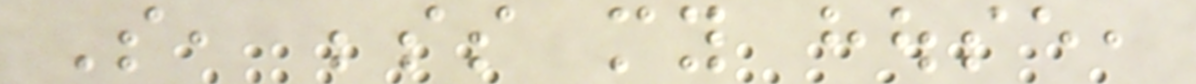So, besides my house,
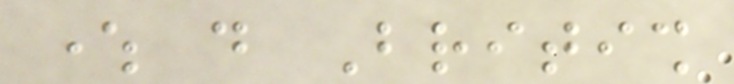where do British
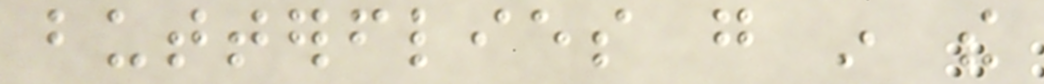butterflies go in the
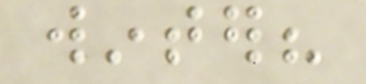winter?
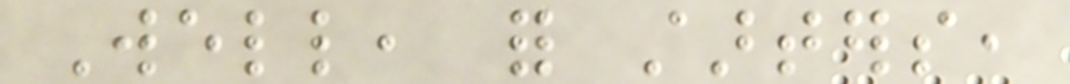Well, for starters,
